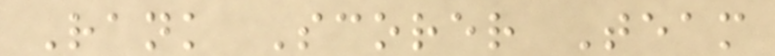Rank Scorer Team
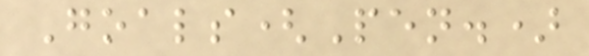Goals(Pen.)
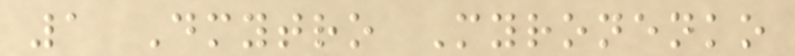1 Dmytro Myronenko
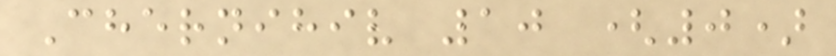Chernihiv 10 (0)
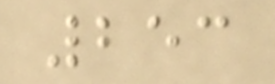253
